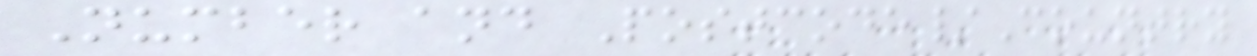Number and Postcode/Country
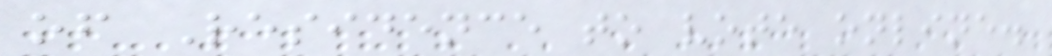of Residence to vote online.
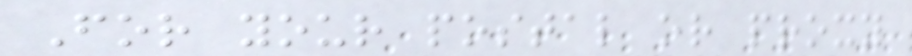For your postal or proxy
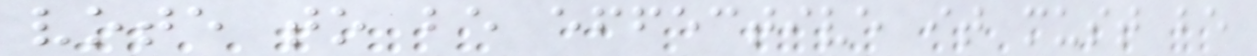vote to be effective it must be
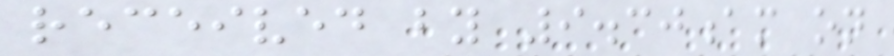received by 9.30am on
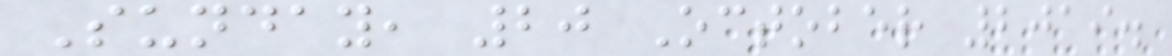Sunday, 20 October 2019.
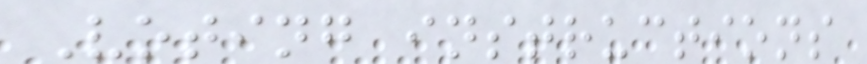Voting instructions
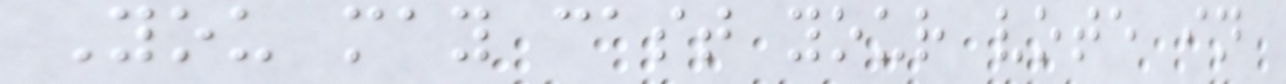You may cast your vote in
